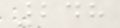248
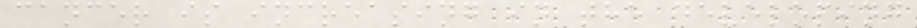cancer is increasing in the developing
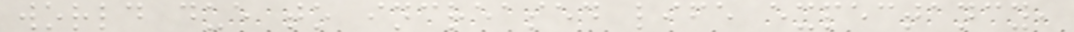world due to increased life expectancy,
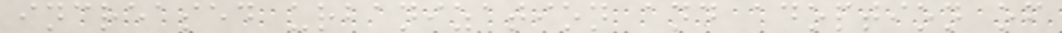increased urbanization and adoption of
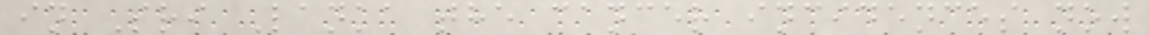in Sri Lanka the cancer incidences now
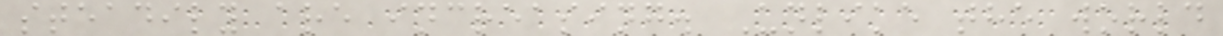steadily are increasing. Unlike the world
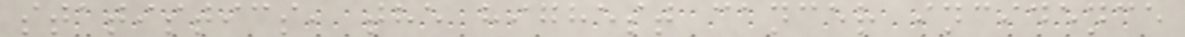statistics, the highest cancer incidence
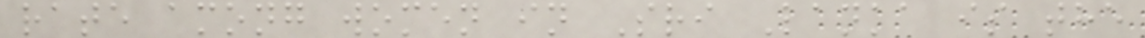rate among women in Sri Lanka is the
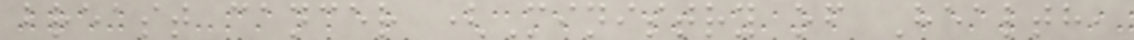breast cancer (Ministry of Health,
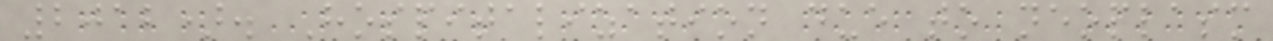2012). Hospitalization due to neoplasm
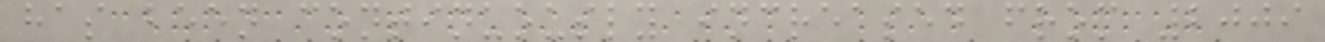has been continuously increased from 2009
